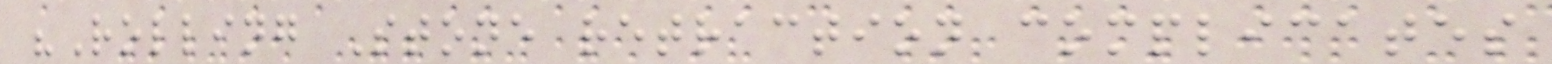"Rolling Stone retraction complicates
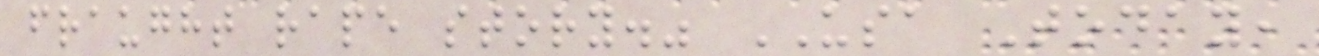fraught rape story." USA Today,
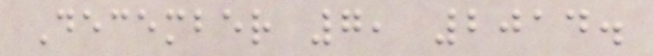December 7, 2014.
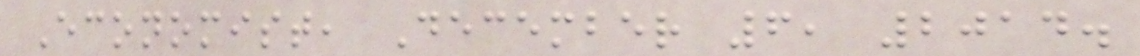Economist, December 6, 2014.
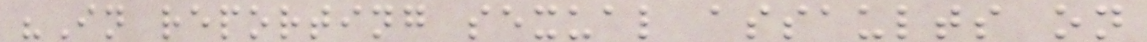"In reporting sexual assaults on
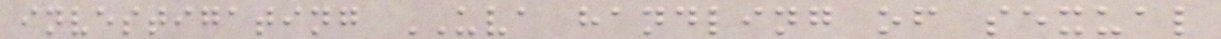investigating UVA handling of sexual
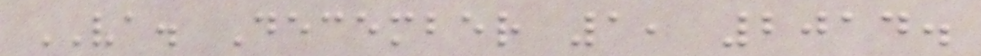VA. December 1, 2014.
